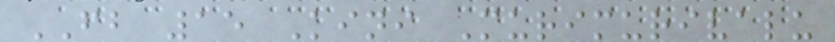FB 15 Kini Murimurivalu
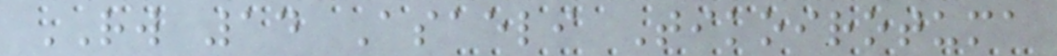RW 14 Asaeli Tikoirotuma
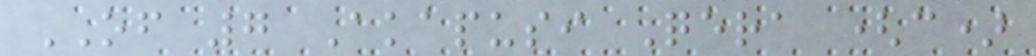OF 7 Akapusi Qera (c)
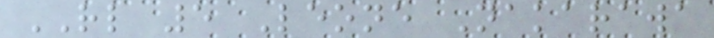RL 5 Leone Nakarawa
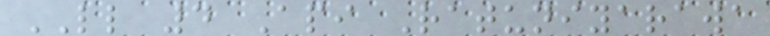LL 4 Api Ratuniyarawa
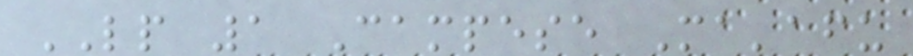LP 1 Campese Ma'afu
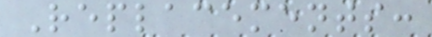Replacements:
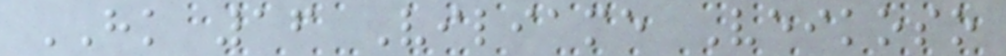HK 16 Viliame Veikoso
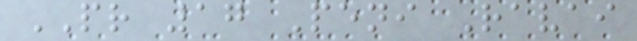PR 17 Peni Ravai
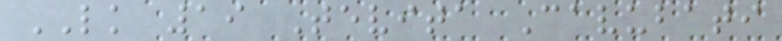LK 19 Tevita Cavubati
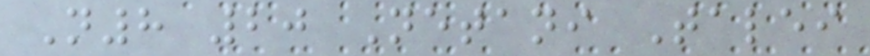N8 20 Netani Talei
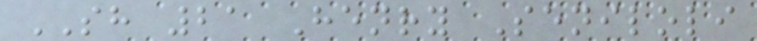SH 21 Henry Seniloli
